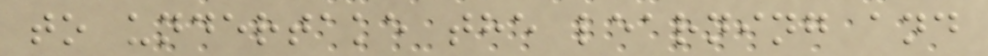to undertake the learning and
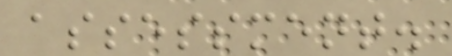assessment.
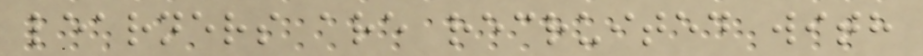learners are recruited with
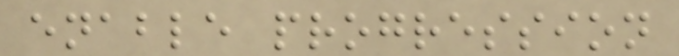enable progression
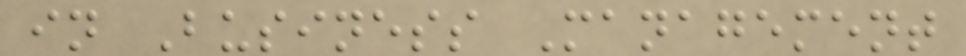in Business Management
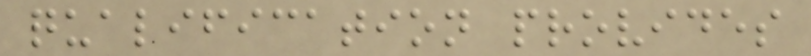qualification provides
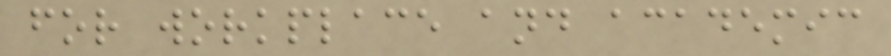for workplace and academic
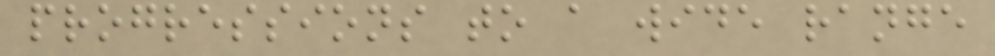progressions to a wide range
